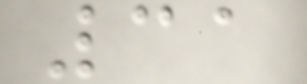31
